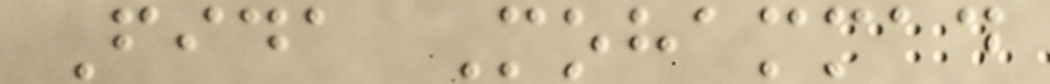Fida Mohammad
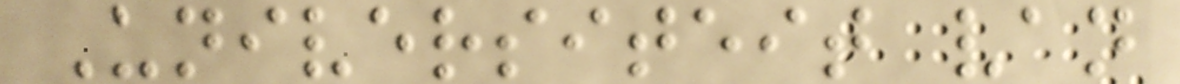Universiteit van
